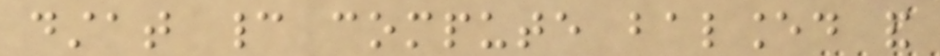dstat cannot compute balanced and
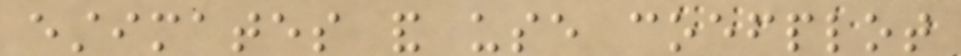estimates and use coefplot
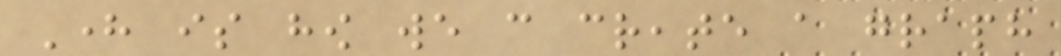Here is how we can create a graph
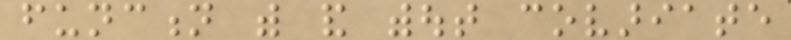function with and without covariate
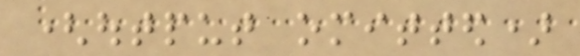(output omitted)
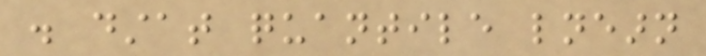. dstat quantile lnearn
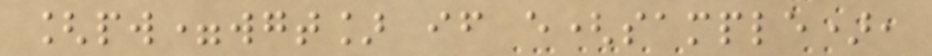[pw=wgt] if e(sample),
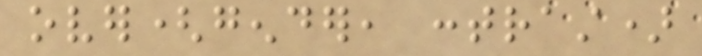over(gender, contrast)
